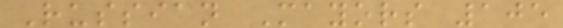Russian Mayors 105
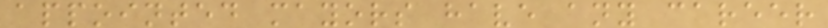appointed mayors have any career
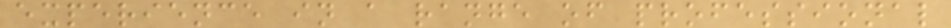experience in a range of professional
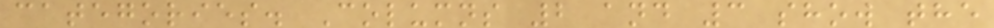categories. Columns 2 and 3 show the
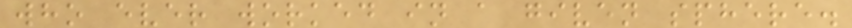who ever worked in a given sphere.
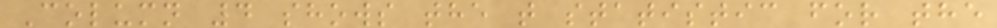Column 4 shows the t statistic for the
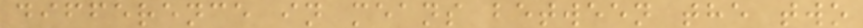difference in means between the two
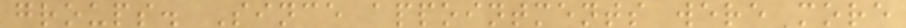groups. Since appointments were more
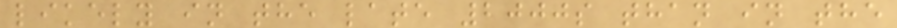likely in the late 2000s than in the
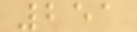251
